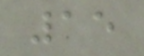15
